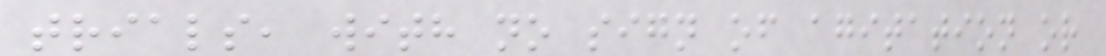trials, with no sign of agitation or
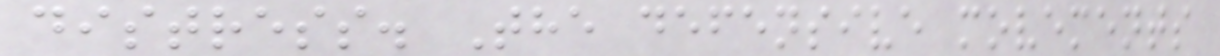distress. The defensive movements
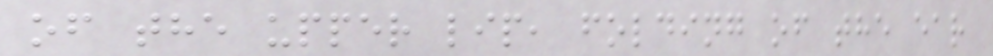of the upper lip, folding of the ear
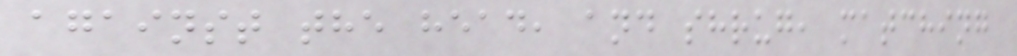against the head, and shrug, matching
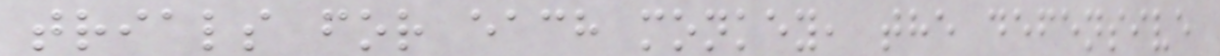trials for each monkey, the defensive
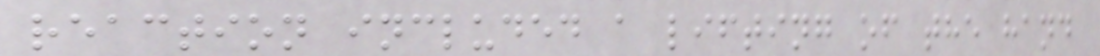reaction included a lifting of the hand
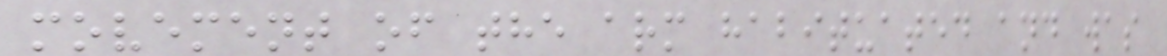movement of the arm habituated and was
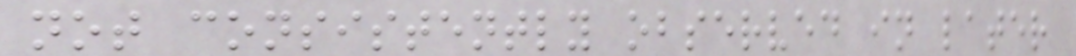not consistently observed in later
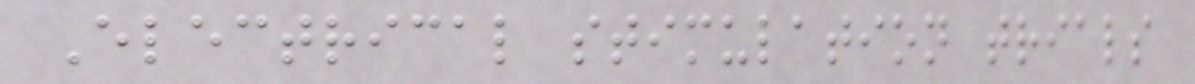Electrical stimulation trials
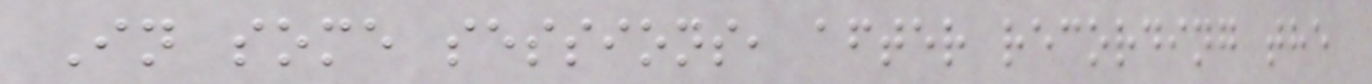In some sessions, after recording the
